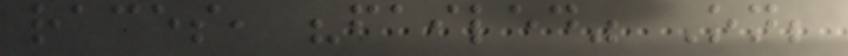races, "failed" On;
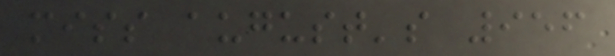miss august's 956
